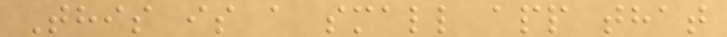This is a small app that
